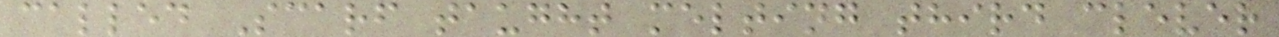called Scarf taught melting third clever
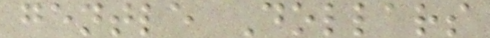gentle Dollars
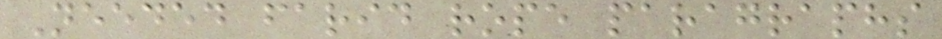Needed farid rope paragraphs
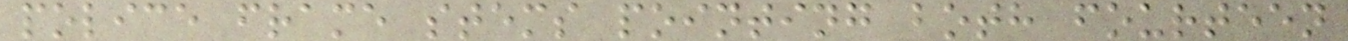police frame stems pointing both fourteen
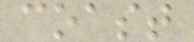coast
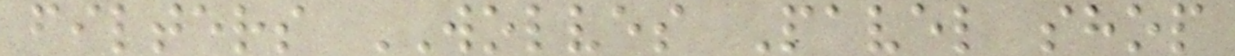filters WOLVES Pavel shop
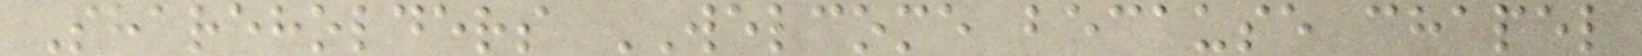Shareholders WELCOME because chapel
